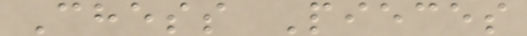Chess Pieces
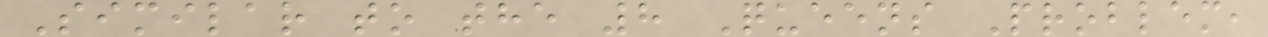Similar to the 8 Queens Problem,
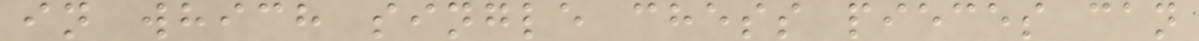in which single chess pieces can
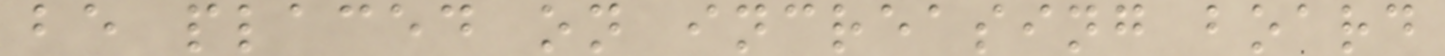be placed on increasing board
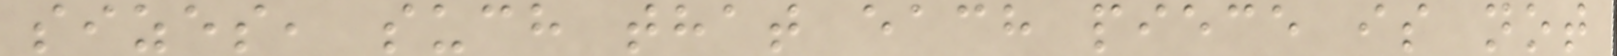sizes, such that each piece is not
